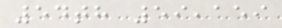54th 59,159
